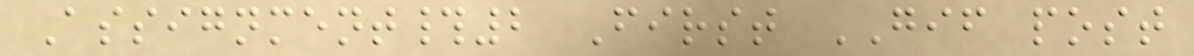Assignment#2 First GIF post
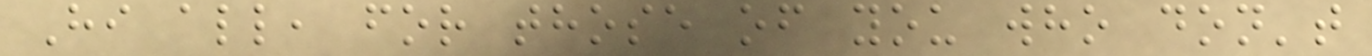Hi all, for those of you who don't
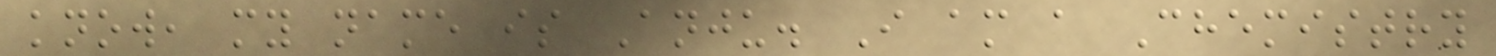know, my name is Anju. I am a Chemistry
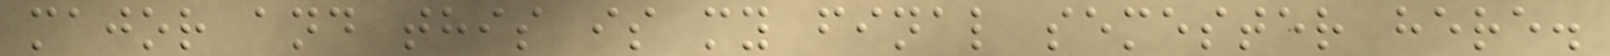major and this is my final semester here.
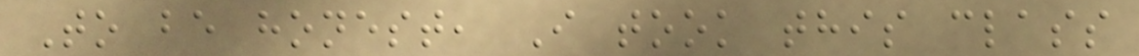To be honest, I took this class
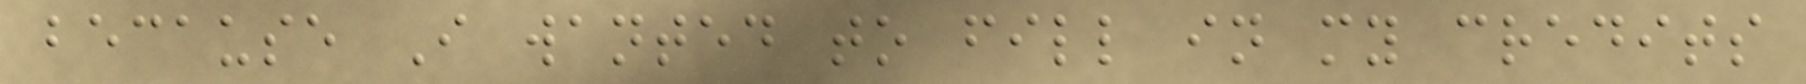because I wanted to fill in my credits
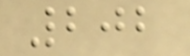202
